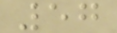57
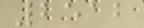2512
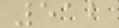512
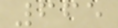665
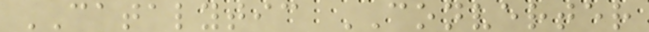CATALYTIC CONVERTER
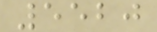5520
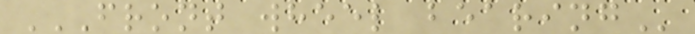FRONT WHEEL BEARING
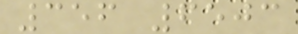356 6503
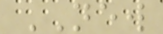NEW
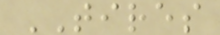TIRES
